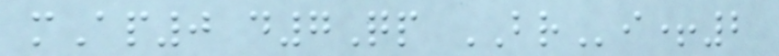mAp0 d7Qp BRi+2
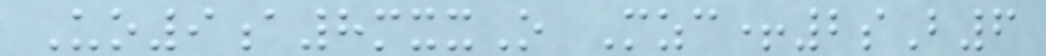Uo9a8mxxO Mzc+2sB6
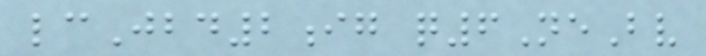lcJbd2ig q6NeBv
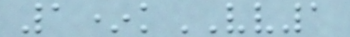1*kVV1
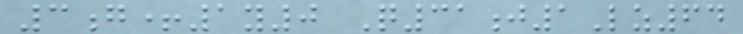3g+1y0 Q31j1Lz64
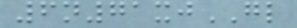6n71xjGL
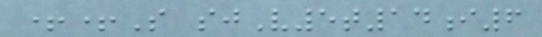++S sjV5t14i6
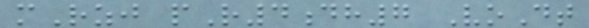mRzj pR4dh7 VoDt
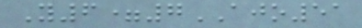Y6=7AJO51
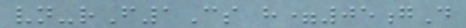vn-rF1Cs h=05gD
